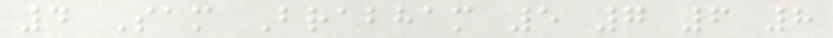4 Sam Brabham 5 7 6 8
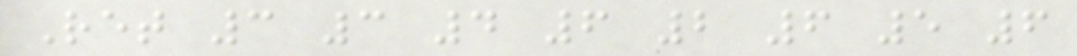Ret 3 3 4 6 2 6 5 6
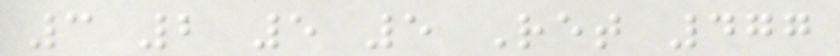3 2 5 5 Ret 477
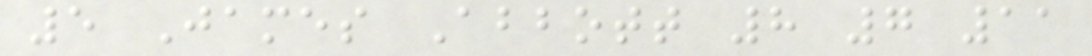5 James Abbott 8 7 11
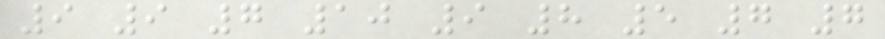9 9 7 10 9 8 5 7 7
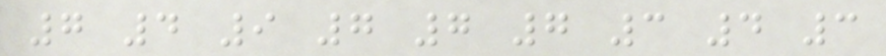7 4 9 7 7 7 3 4 3
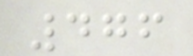476
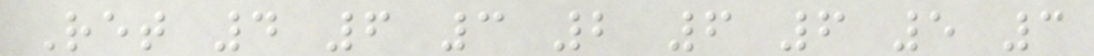Ret 4 6 3 2 6 6 5 3
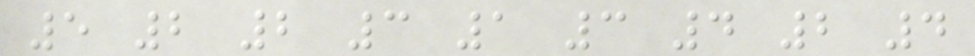5 2 2 3 1 3 4 2 4
